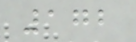172
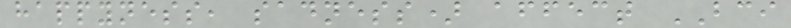happyness, sadness) affect BCI
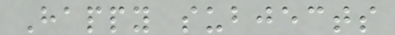Happy subjects
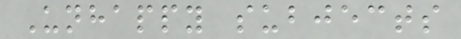Unhappy subjects
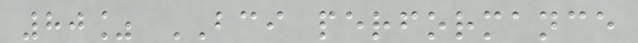80% BCI performance
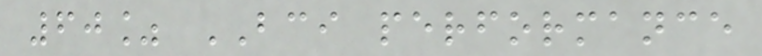60% BCI performance
